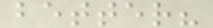better?
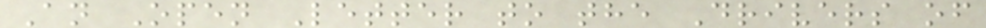An Open Letter to the Drivers of
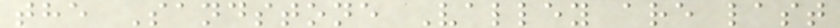the Sandstone Valley are last
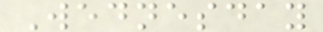Wednesday
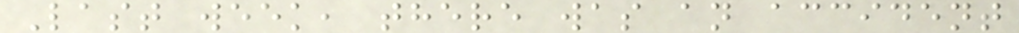Last week, there was an accident
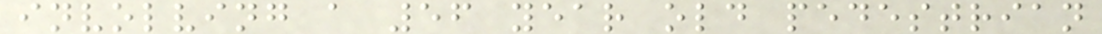involving a 56 year old pedestrian
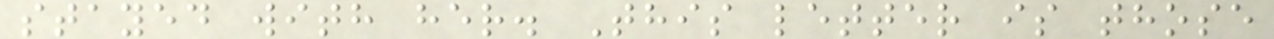stayed with her. This letter is those
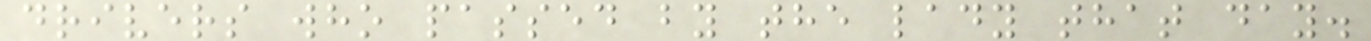drivers who passed by the lady that day.
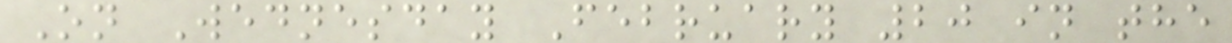On Wednesday February 20 in the
